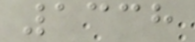1338
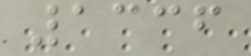1336
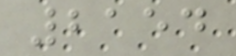2154
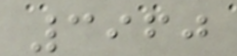3960
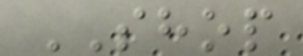SHOP
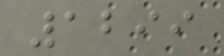1299
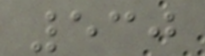530
